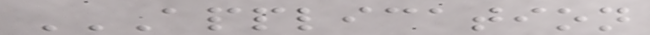APPLICATION
